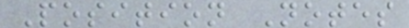Position Notes
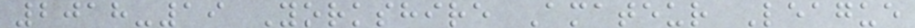2018-19 Yorkshire Amateur League
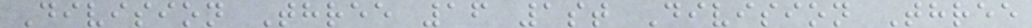Division Three 16 1st Division Three
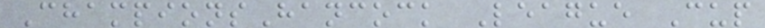ChampionsHancock League Cup
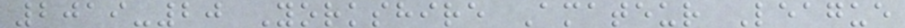2019-20 Yorkshire Amateur League
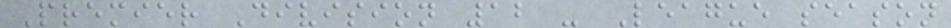Premier Division 12 - League season
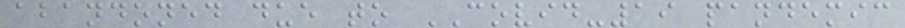abandoned due to COVID-19 pandemic
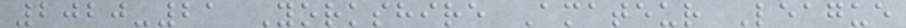2020-21 Yorkshire Amateur League
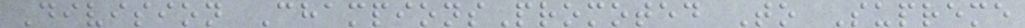Division ChampionsPromoted To Supreme
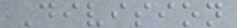Division
